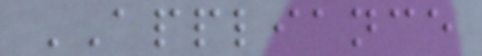APPLIANCE
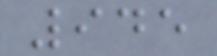945
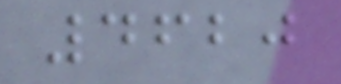4620
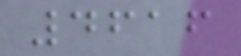4616
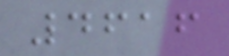4616
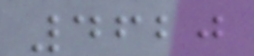4620
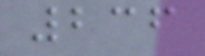236
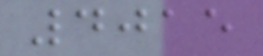4015
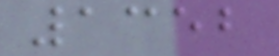1352
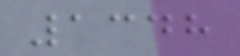1348
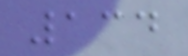134
